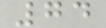74
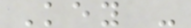Key -
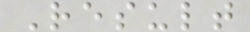Result
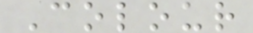Colour
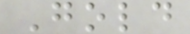Gold
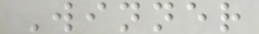Winner
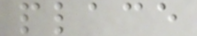place
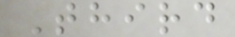Third
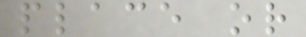place or
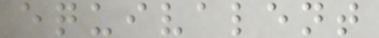equivalent
